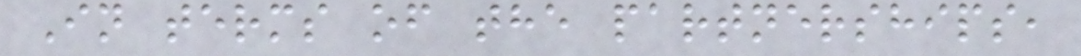In terms of the partnerships,
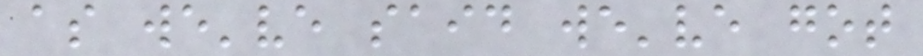as we've said we've got
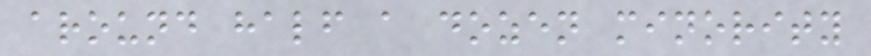around half a dozen minority
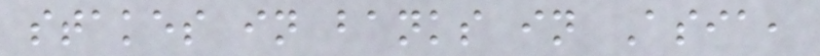stakes in banks in Asia,
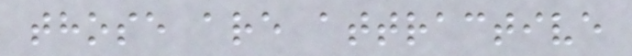those are attractive
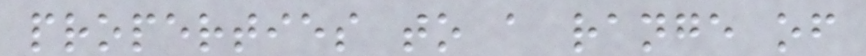properties to a range of
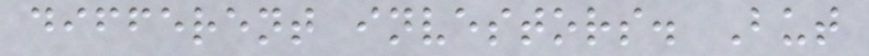different investors. But
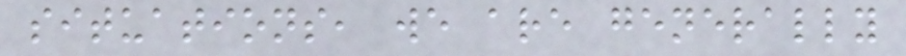situations, we are generally
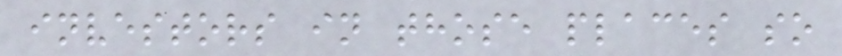investors in those places so
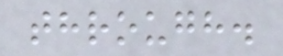through.
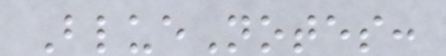BlueNotes:
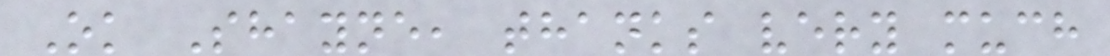Ok Shayne, thanks very much
